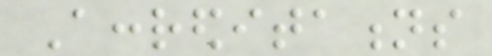Accreditations
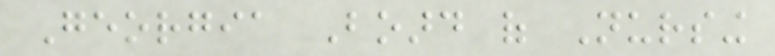Georgia Board of Nursing
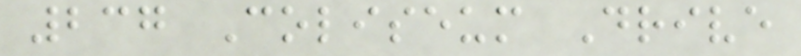237 Coliseum Drive
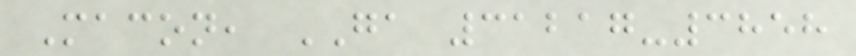Macon, GA 31217-3858
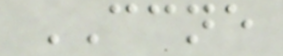CCNE
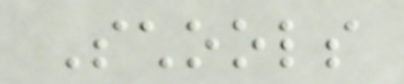Schools
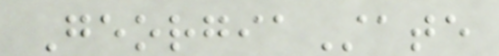GeorgiaState
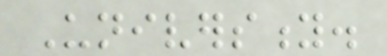University.
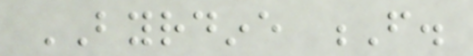BYRDINE F.
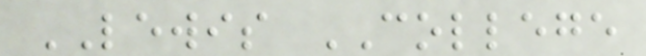LEWIS COLLEGE
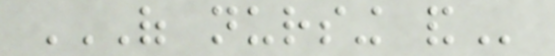OF NURSING AND
